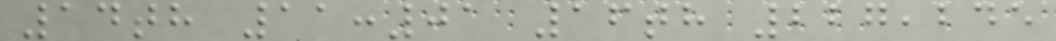14th 11:01 16th 227,245
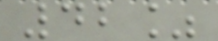42%
